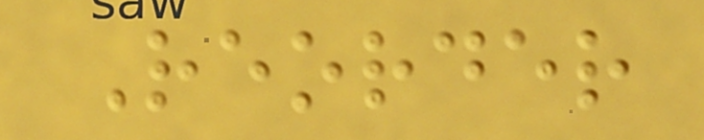Reorder
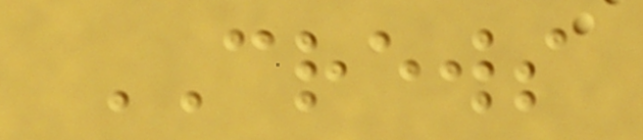CREWS
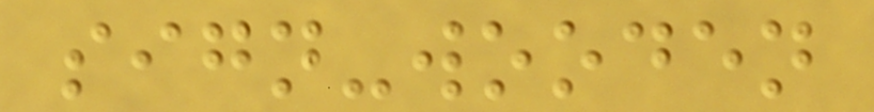sign-wooden
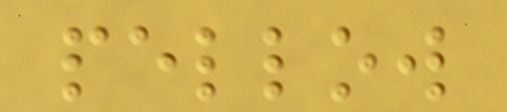pellow
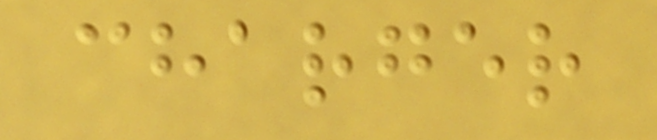charger
